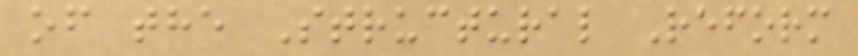of the Structural Reform
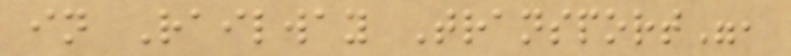in Railway Transport",
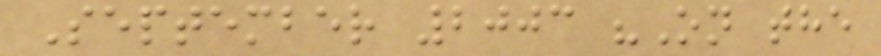September 2003 "On the
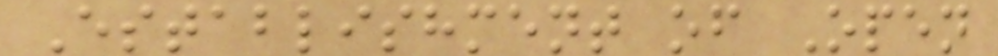Establishment of Open
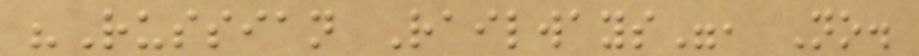"Russian Railways", No.
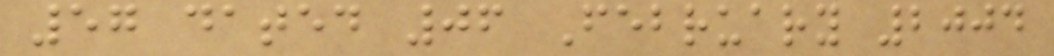57 dated 06 February 2004
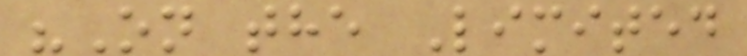"On the Limited
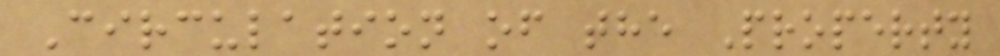Circulation of the Property
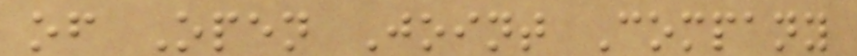of Open Joint Company
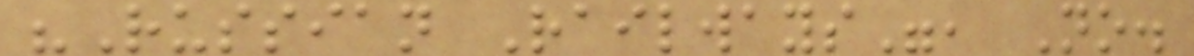"Russian Railways", No.
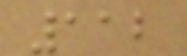112
